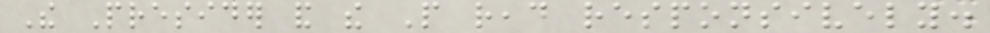The Presider and the People read responsively.
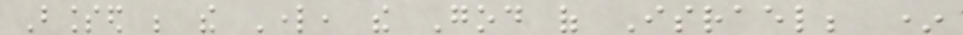Blessed be the Lord, the God of Israel; *
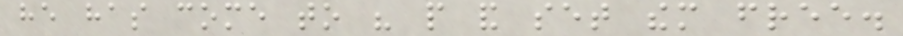he has come to his people and set them free.
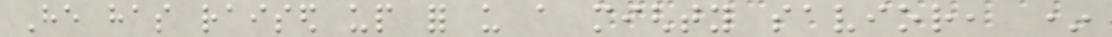He has raised up for us a mighty savior, *
